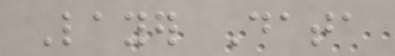Layer Data
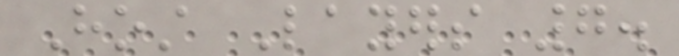Host Layers 7.
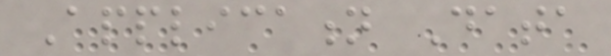Application Data
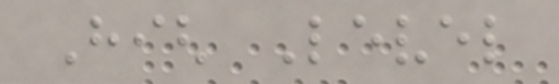High Level
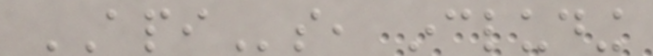APIs, including
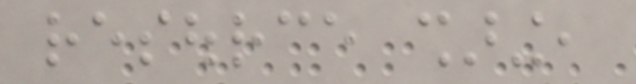resource sharing,
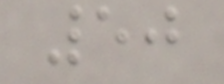50
